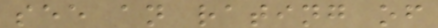see an rating of
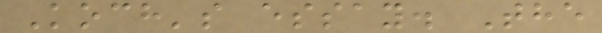Koch's essay. The
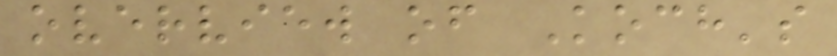overview of Koch's
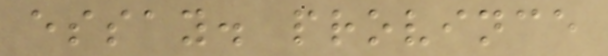essay. province
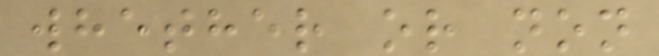whether or non
